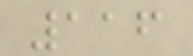116
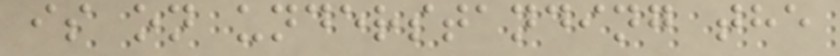is on understanding the
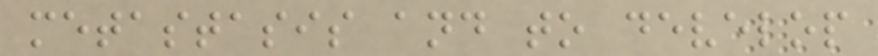metastasis and to develop
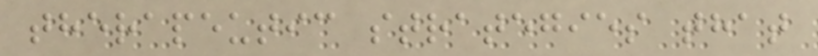therapeutic strategies that
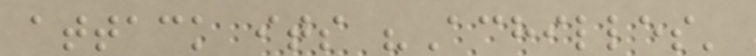attack its "Achilles'
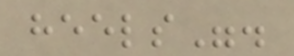heels".
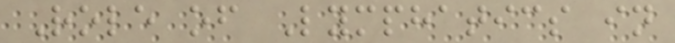Role of Lymphatics in
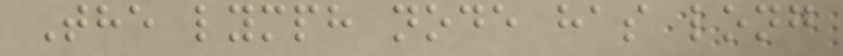The lymph node has long
